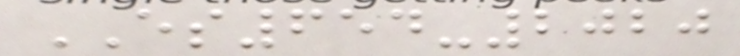ES654-2020
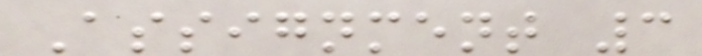Assignment 3
